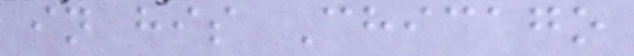in his Chicago
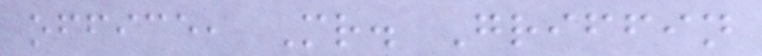office, Mr. Griffin
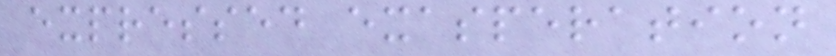expressed exasperation
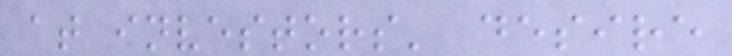at investors' desire
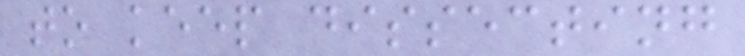to keep dissecting
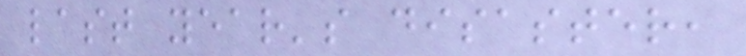last year's disaster,
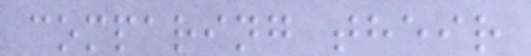comparing their
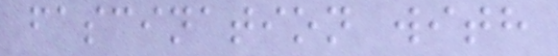fascination with
